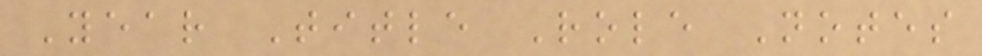Year Title Role Notes
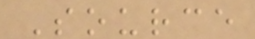Source
